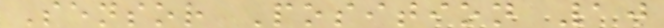Sensor Position 10
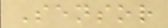Sensor
